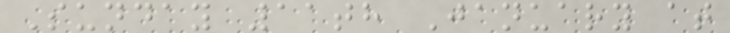Sunday 11th January at
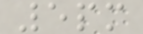5pm
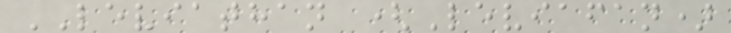LEVIATHAN (Leviafan)
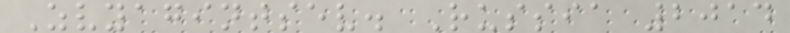Zvyagintsev. Russia 2014
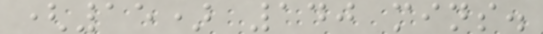(15) 140 mins.
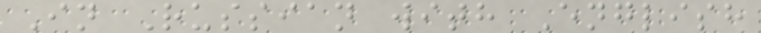In Russian with English
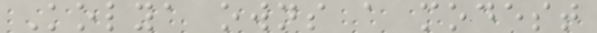Kolya owns a modest
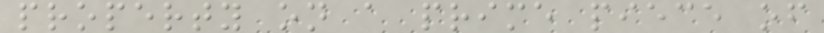property on a prime piece of
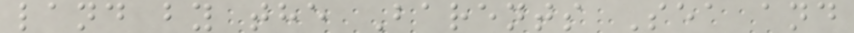land by the Barents Sea and
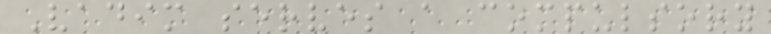Vadim serves a compulsory
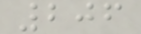206
